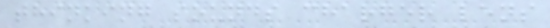thinking sounds charger lens
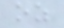oz
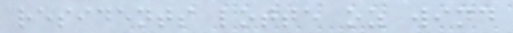residents lotte oz wind
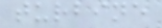turbine
